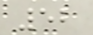52
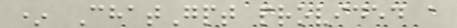* ChatGpt provided a
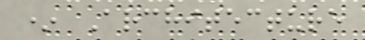* Architecture
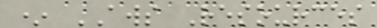* AWS Resources
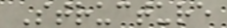Structure
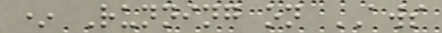* Running on AWS
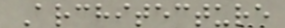Architecture
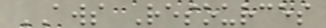AWS Resources
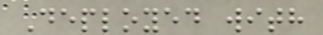Deployed with
